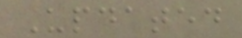Updated
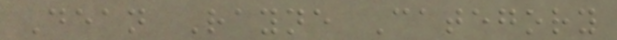Dean Rayne Category
